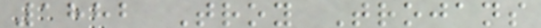1882 Troy Trojans
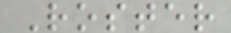Roster
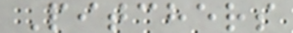Pitchers
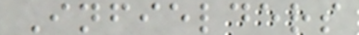Infielders
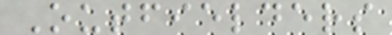Outfielders
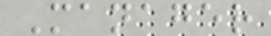Manager
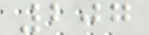207
